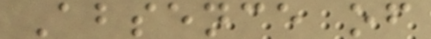Absence of
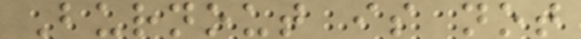Burnout is not
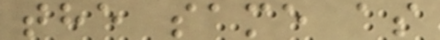the same as
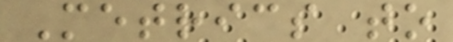Metrics to
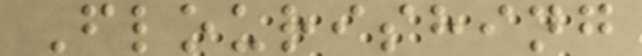Flourishing
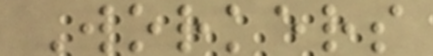Workers
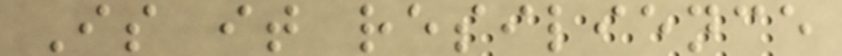Is it resilience
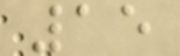15
